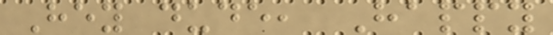Hey dude, Happy
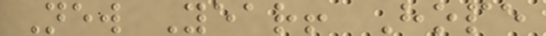New Year! Hope
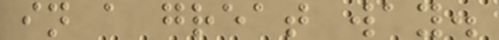in a great way.
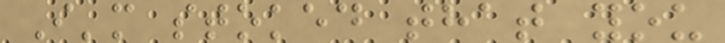I'm stoked that you
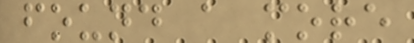found a more
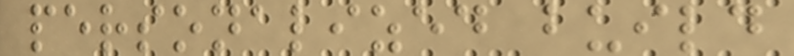personalized build
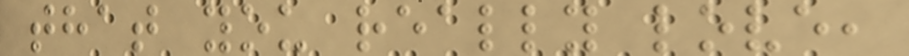that you really love,
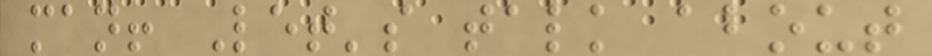man! Let's talk about
